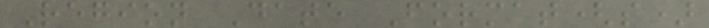Region Date Format(s)
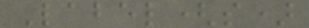Label(s)
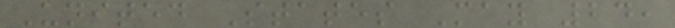United States May 24,
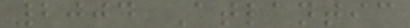2004 Atlantic
